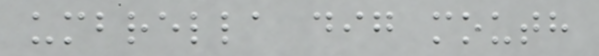umbrella dig mouth
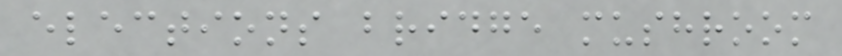elections bridge mushroom
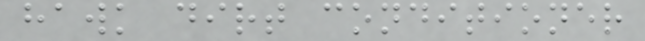hawk dirt conditioner
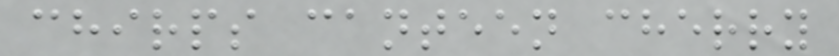chirps canteen cherry
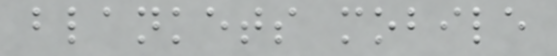blankets mobile
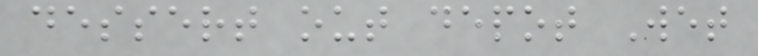dessert out depot Wet
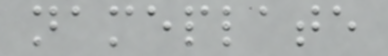nameplate
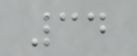34
